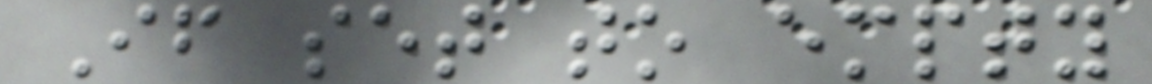If set to empty
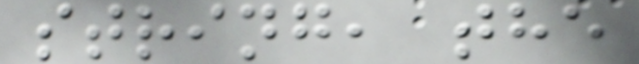string, the
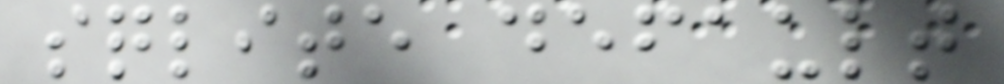sqlite default
